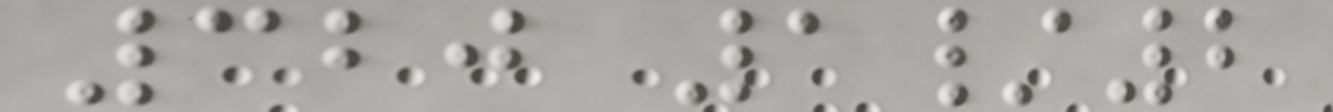320 1/2
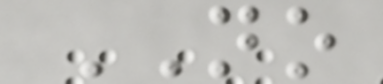NO
